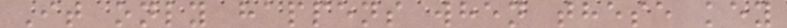It only happens when these key
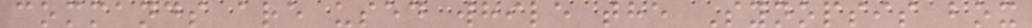commands are used while the Synopsis box
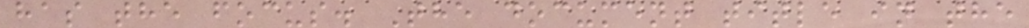has the focus. The document title in the
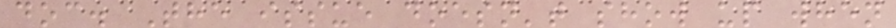doc. The issue doesn't show up when
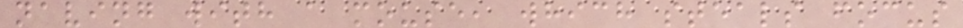naving with a mouse, which steals focus
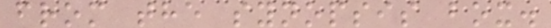from the synopsis box.
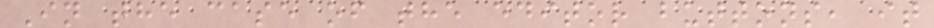In the case of the editor buttons, it
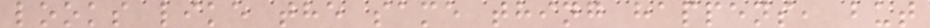looks like the same thing happens, but
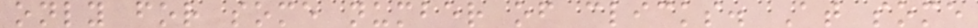only for some number of clicks. At some
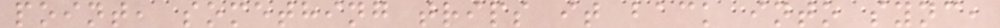point, something trips it back into sync,
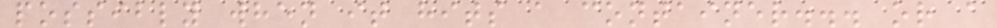possibly when it hits a container... or a
